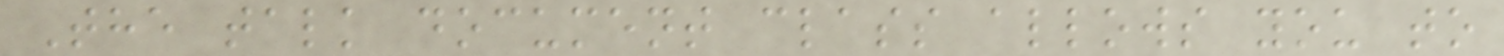The talk document class allows you to
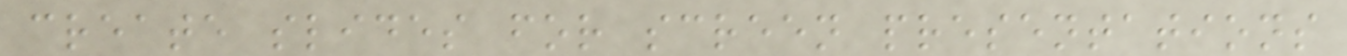create slides for screen presentations
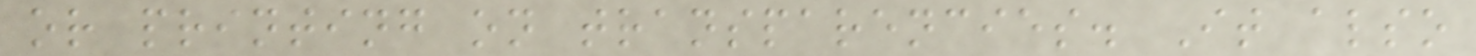or printing on transparencies. It also
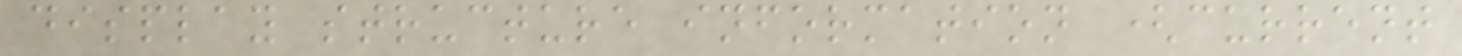display structure information (current
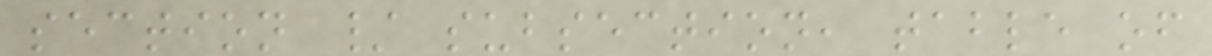section / subsection, table of
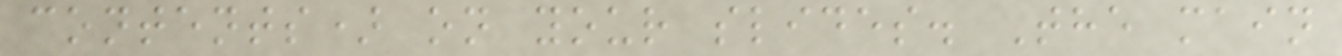contents) on your slides. The main
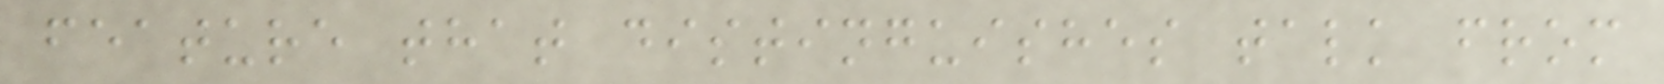feature that distinguishes talk from
